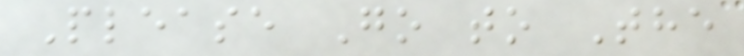Please Go to The
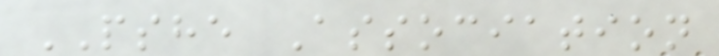PSHE Association
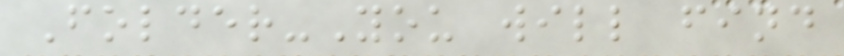Folder-You will find
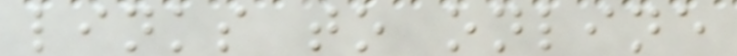links to online
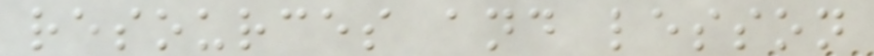resources and lesson
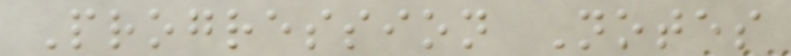Progression Notes
